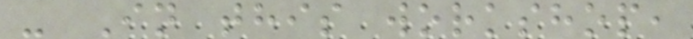- In this workshop,
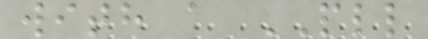with a PLL
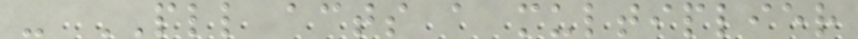- PLL acts a multiplier
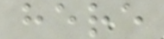here
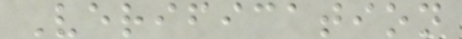Verification
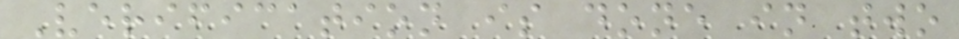Verification is done in two
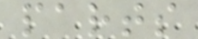parts
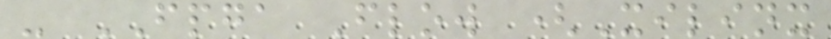- FPGA Flow (Xilinx
